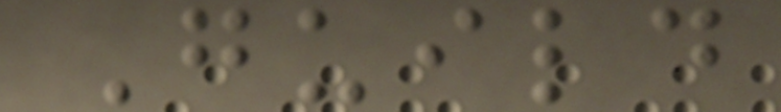Guild
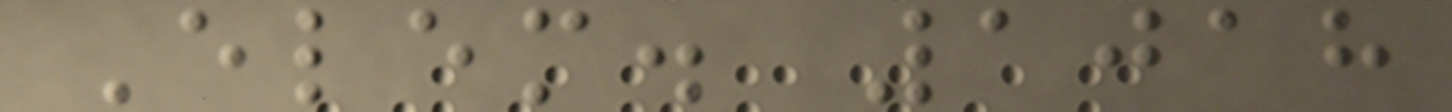Elem. 1018
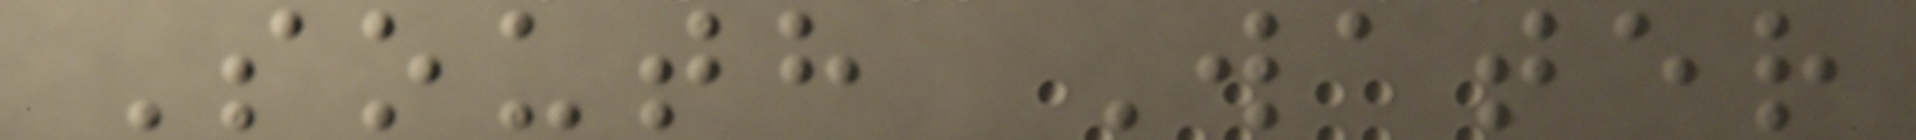South Water
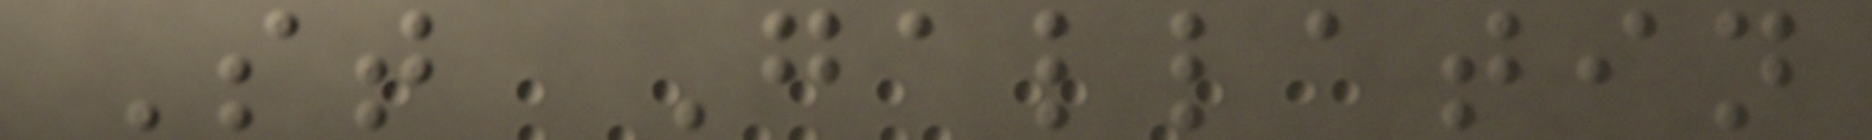St Gallatin
